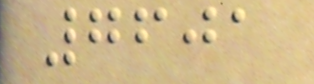7601
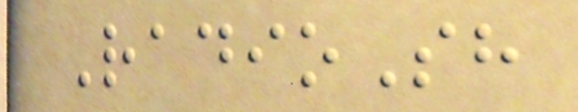RadioSh
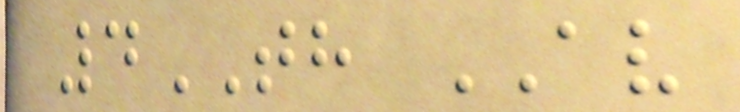4TH AV
